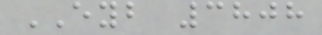EYB 3808
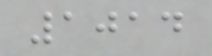1014
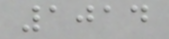1014
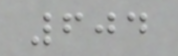604
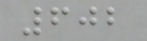602
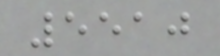5510
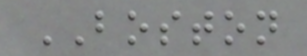BOSTON
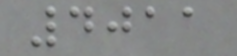4011
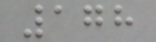178
